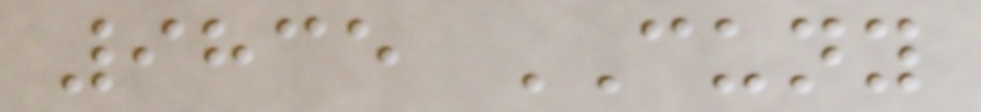9835 CUNY
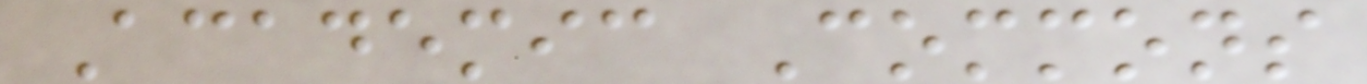Academic Commons
